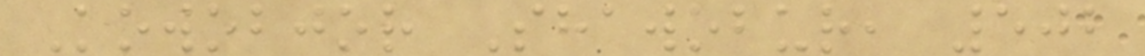Kowobjor Shawobur, 502
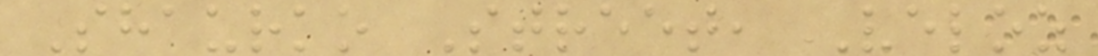Shaurko Street, Veloz
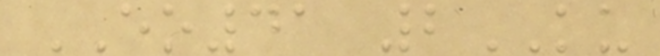EO41 2KU
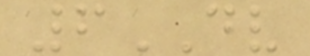6DV
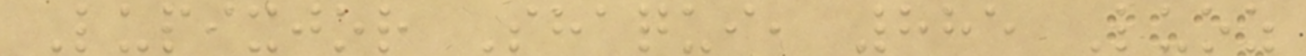Lupixjor Shaqui, 885 Luoz
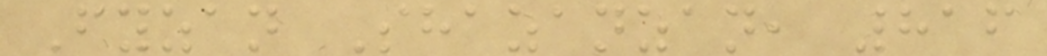Fyzan Shazanzan, 816
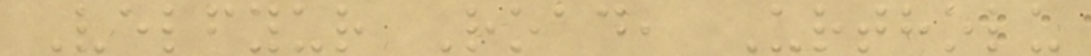Velfyur Road, Urtholu
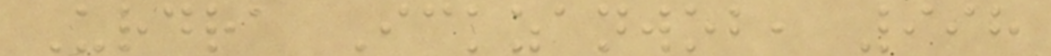Urdra Ickzanwob, 998
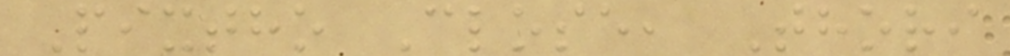Pixtho Close, Thori
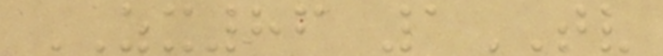ZX86 1TV
